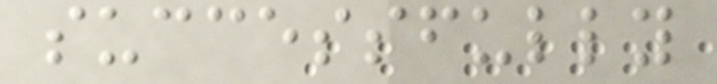successfully
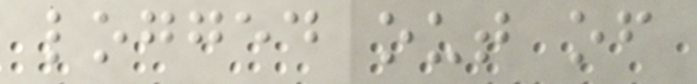logged out of
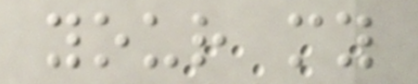your my
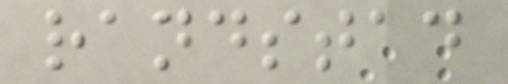randstad
